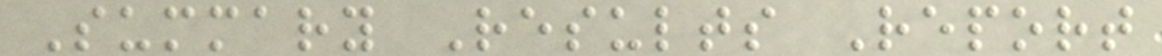Summary Results Report
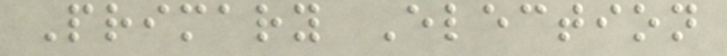Primary Election
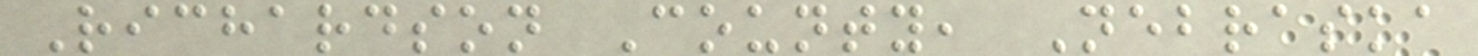Richardson County, Nebraska
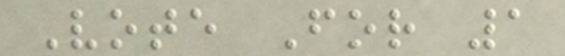Vote For 1
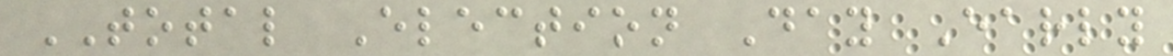TOTAL Election Day Early
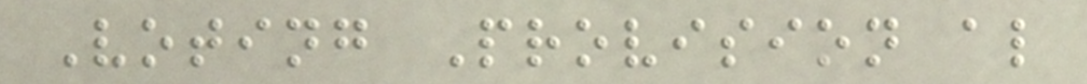Voting Provision al
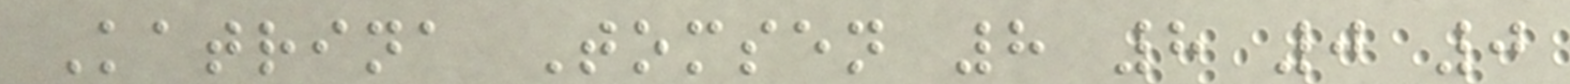Katrina Tomsen 8 8 0 0
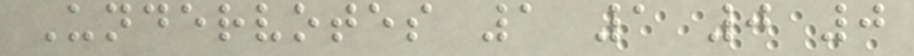Undervotes 1 1 0 0
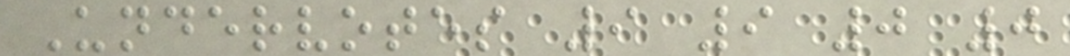Undervotes 9 9 0 0
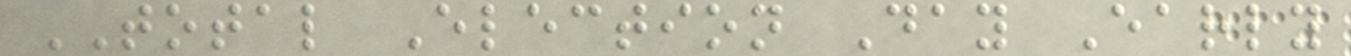TOTAL Election Day Early
